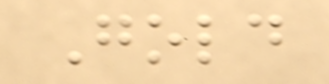Gold
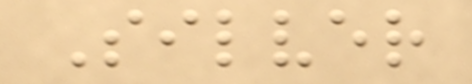Silver
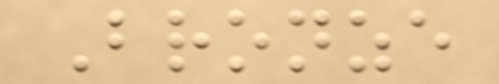Bronze
